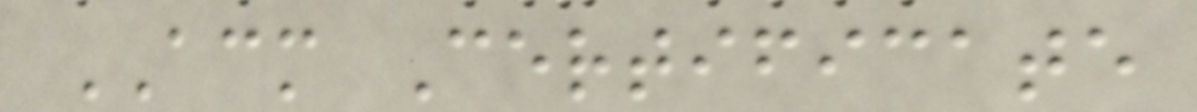ACM Certificate
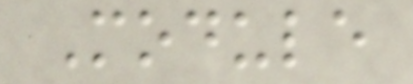Module
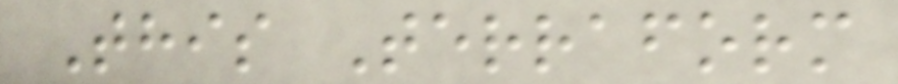This Terraform
